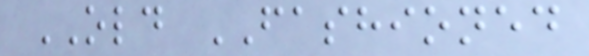OLD FASHIONED
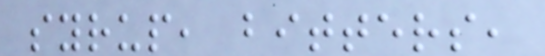syrup, bitters,
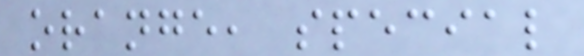orange, special
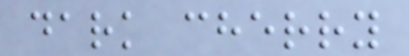dark cherry
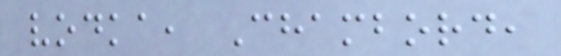vodka, Chambord,
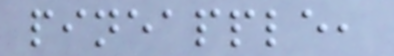pineapple,
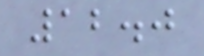12.0
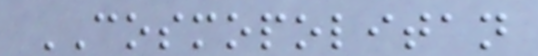COSMOPOLITAN
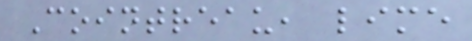Cointreau, lime
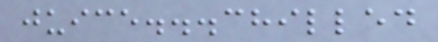juice...chilled
